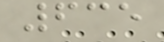635
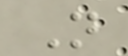N
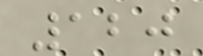120
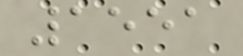1551
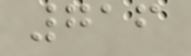716
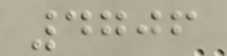4706
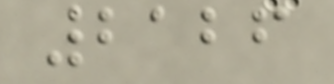2126
